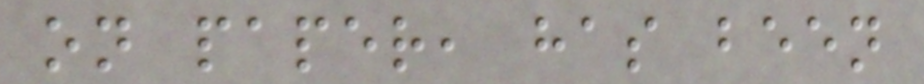on paper, has been
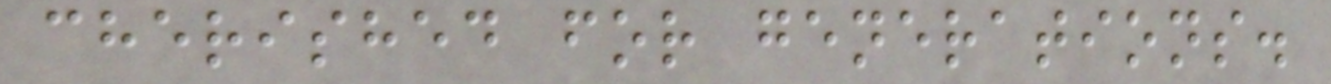cherished for generations.
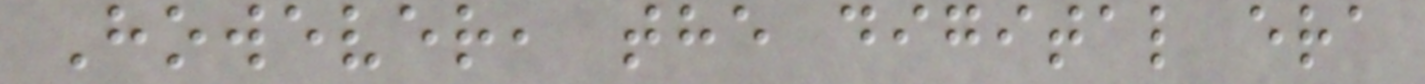However, the digital era
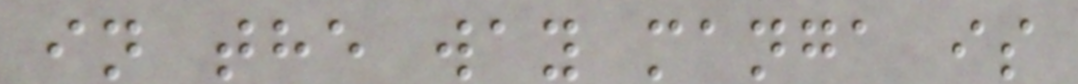in the way manga is
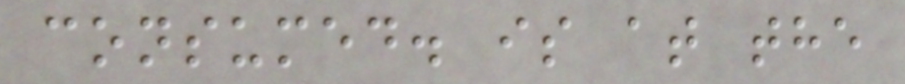consumed. is at the
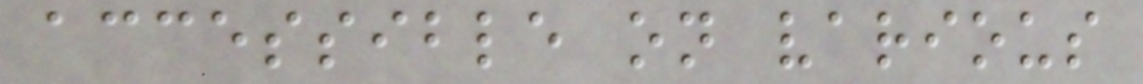accessible on various
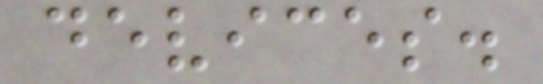devices.
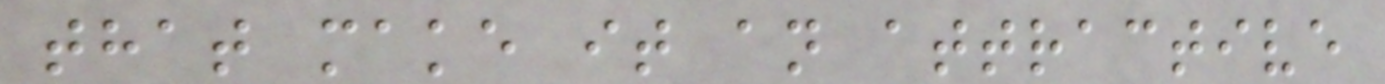that make it an attractive
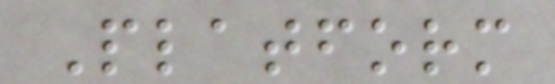Platform
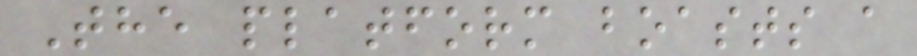The platform boasts a
